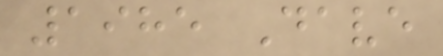1985 Dave
